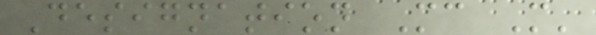Designation Mc M'
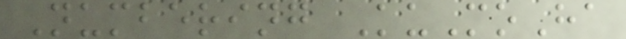Numbering KuMoHa
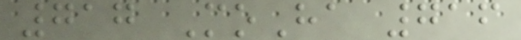717 MoHa 716
